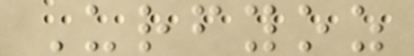Urfyoz
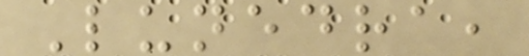Lunedra,
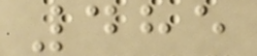485
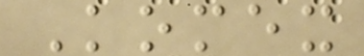Komex
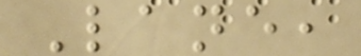Lane,
